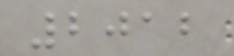2012
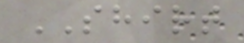SHIRT
